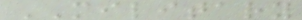MILITARY
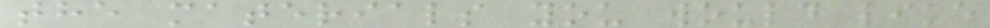the materials you would like
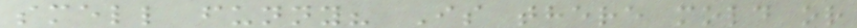smell funny? Is there mold or
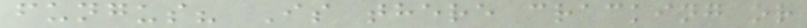fungus? Is there cracking or
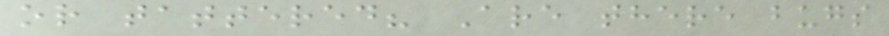or tattered? Are there bugs
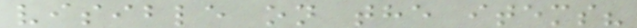visible on the items?
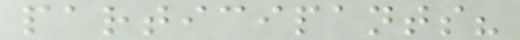participants?
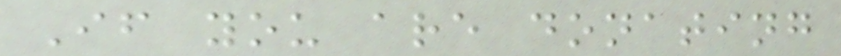If you are donating
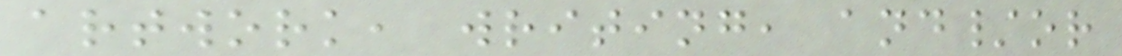artwork, writing, and/or
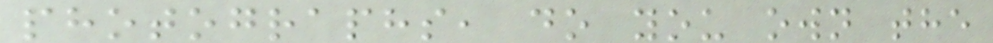photographs, do you own the
